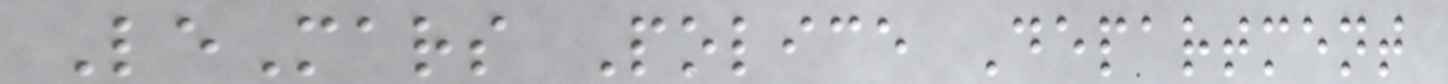LeMars Police Department
